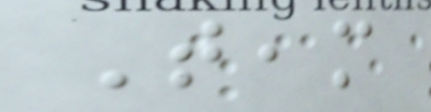Team
